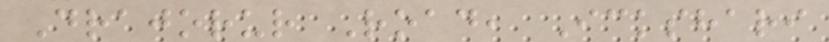Drajorur Road, Ickshari
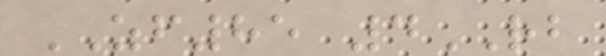ZF85 4RB
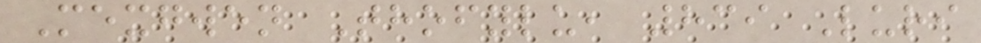Mexgwen Thofylu, 839 Luri
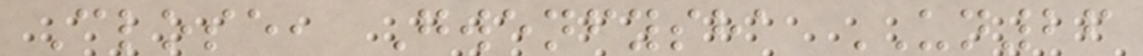Close, Gwenfysha UN26
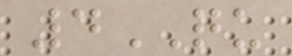4QU
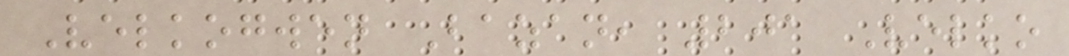Velkogwen Bazan, 201 Velko
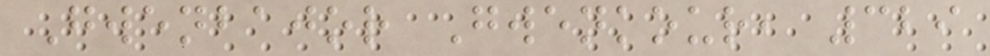Gwenbajor Gwenkour, 329
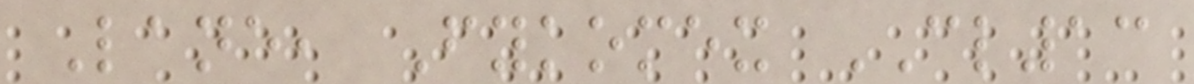Lane, Fykomex CL13
